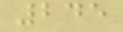245
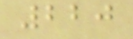220
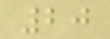20
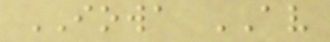IOWA AV
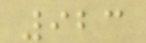923
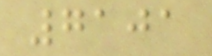7101
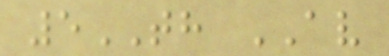5TH AV
